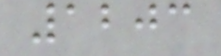1203
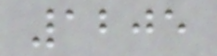1205
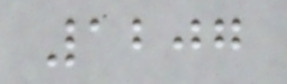1207
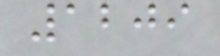1209
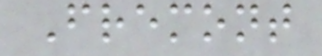Fremont
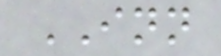INN
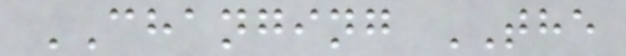CHANGING THE
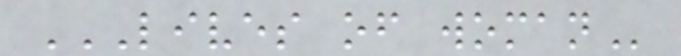LIVES OF WOMAN
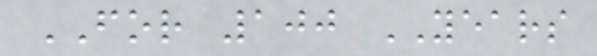FOR 100 YEARS
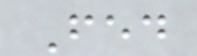Fed
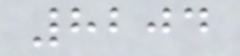8204
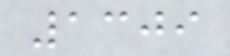1309
